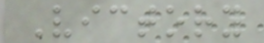Victory
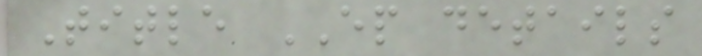Title EP details
